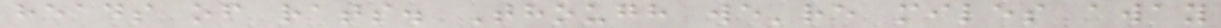heads of rats. Though we're miles away
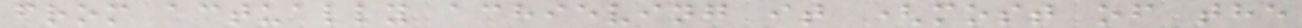from actually achieving it (most of the
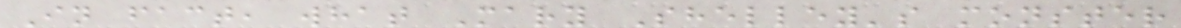In fact, what Mary Shelley's monster
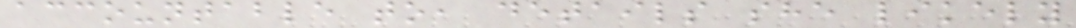accountable to, details she likely
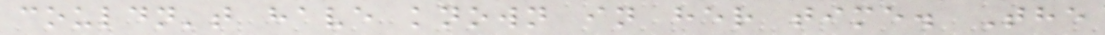couldn't have known in her time. The
